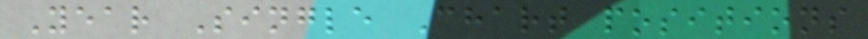Year Single Chart positions
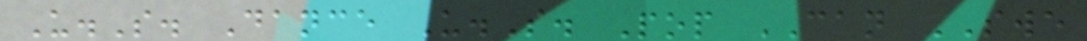U.S. Dance U.S. Pop CAN SWE
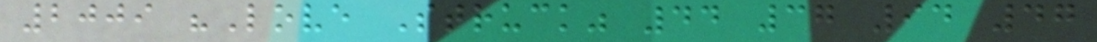2009 "Love Struck" 44 37 94 47
